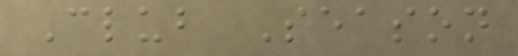Club Season
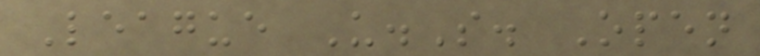League U.S. Open
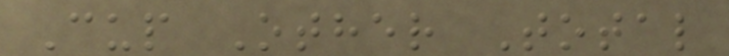Cup Other Total
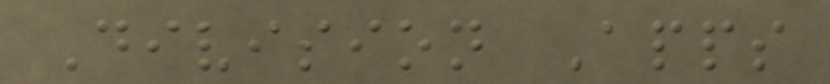Division Apps
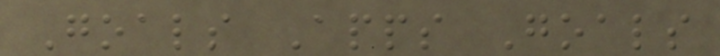Goals Apps Goals
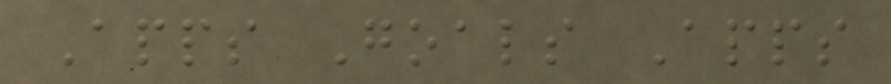Apps Goals Apps
